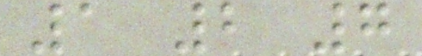1 2 7
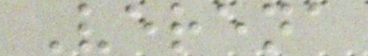Verena
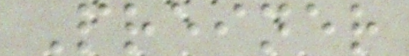Preiner
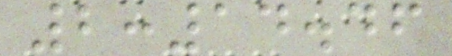2:14.46
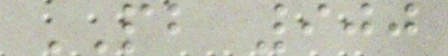PB 900
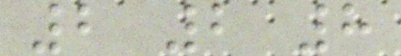2 2 8
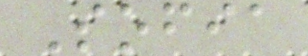Sofia
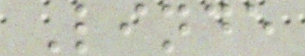Linde
